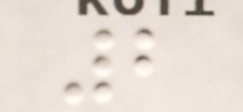2
